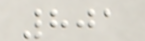801
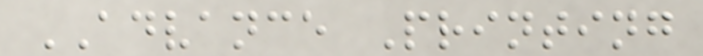ADVANCE Printing
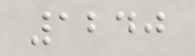1240
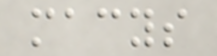macys
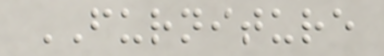FURNITURE
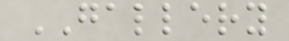GALLERY
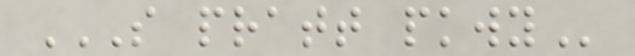S PRATT PKWY
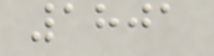1801
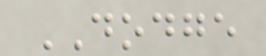DODGE
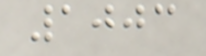1003
